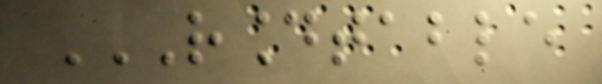ROUNDTABLE
